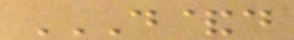D&D
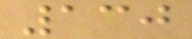130
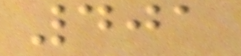401
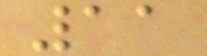11
